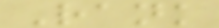Rank
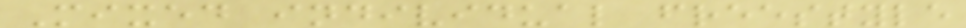Mixed individual freestyle
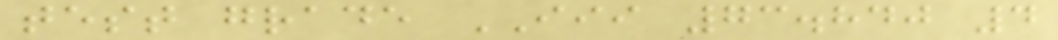test grade III 73.840 4
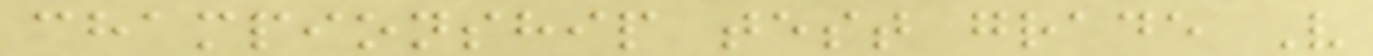championship test grade V
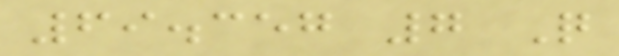69.357 7 Q
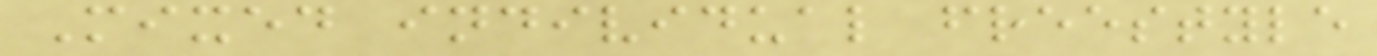Mixed individual freestyle
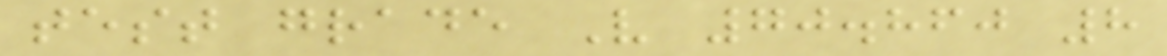test grade V 70.860 8
